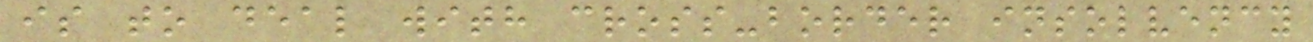is to deal with cross-border insolvency
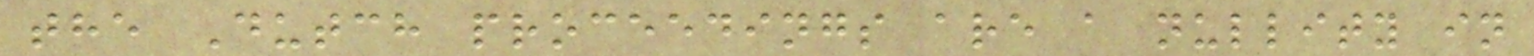the Dutch proceedings are a nullity in
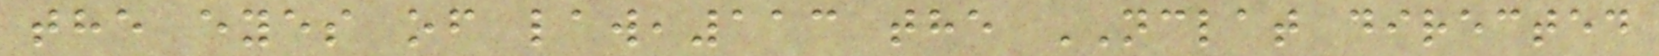the eyes of law,113 the NCLAT directed
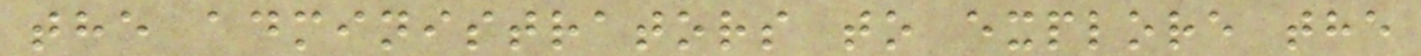the administrators to explore the
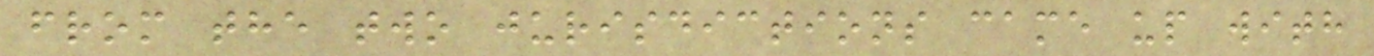from the two jurisdictions came up with
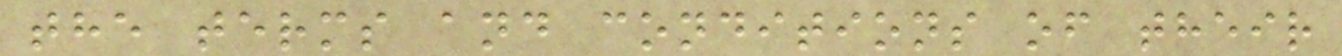the terms and conditions of their
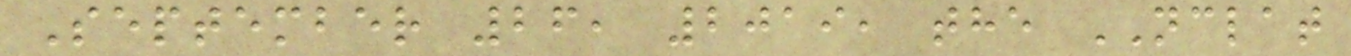September 26, 2019, the NCLAT
